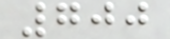700
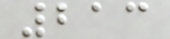213
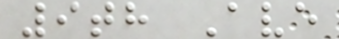9th Ave
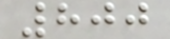800
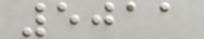5011
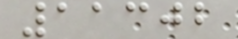11302
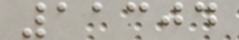11304
